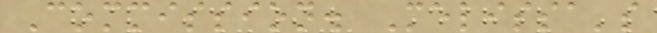Commission. Melissa's
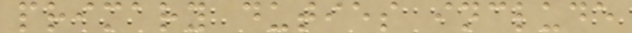primary duties include
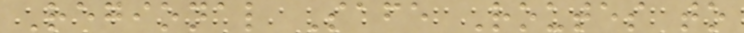Regional Safe Routes to
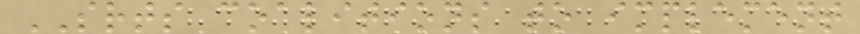SRTS coalitions to implement
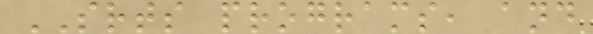SRTS programs, and
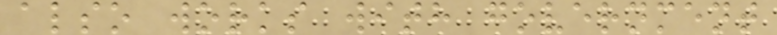also works with government
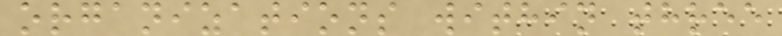organizations within three
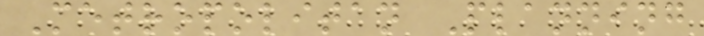Metropolitan Planning
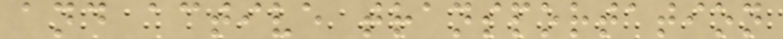and active transportation
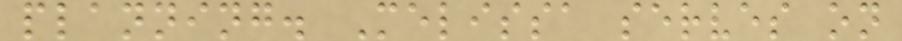planning. Melissa serves on
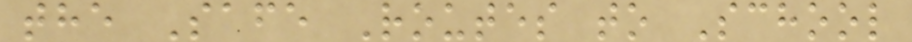the Safe Routes to School
